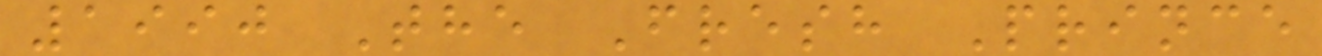1990 The Fresh Prince
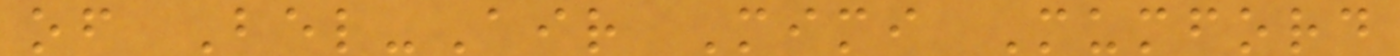of Bel-Air Mimi Mumford
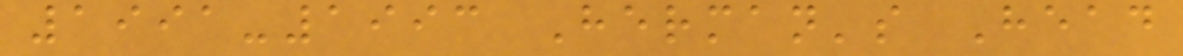1991-1993 Herman's Head
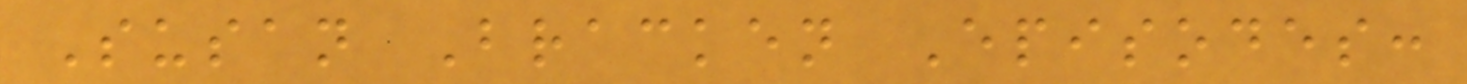Susan Bracken Episodes:
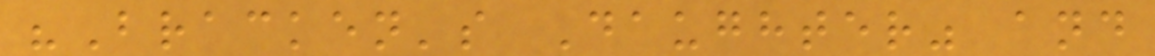"Bracken's Daughter" and
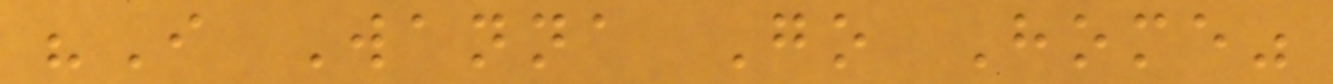"I Wanna Go Home"
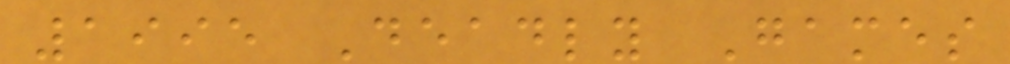1995 Deadly Games
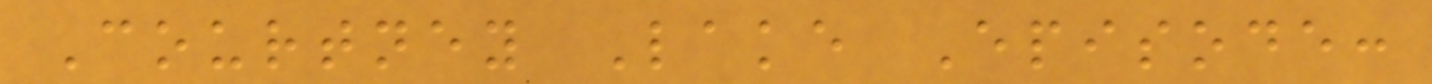Courtney Lake Episode:
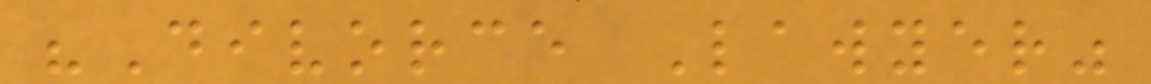"Divorce Lawyer"
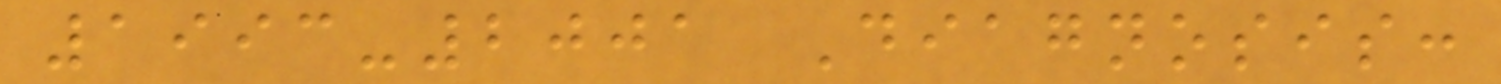1993-2001 Diagnosis:
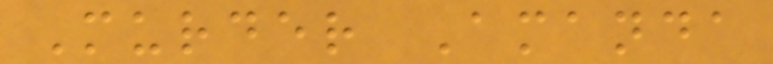Murder Amanda
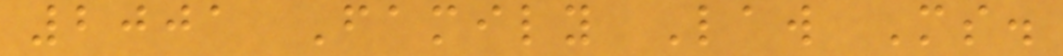2001 Family Law Ms.
